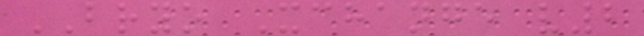BRYO Xchange v2
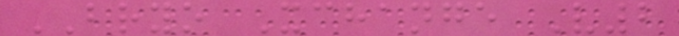BRYO Xchange V2
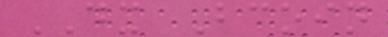DX Bcoin
